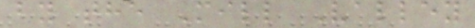by the Mill Valley
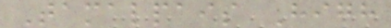Tamalpais High
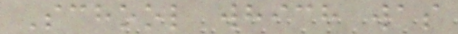School which was
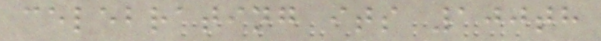celebrating its 100th
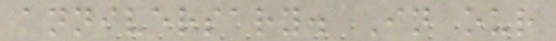anniversary. In our
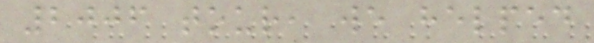2006 tour, we helped
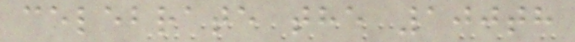celebrate the 100th
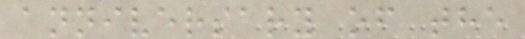anniversary of the
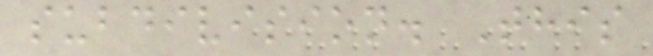subdivision. This
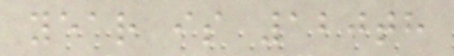year is 120th
